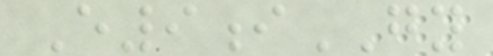E9iGY
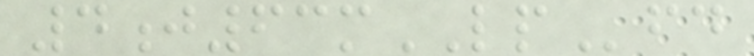4j63mLPfd
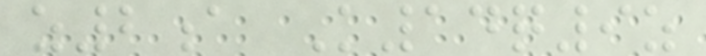z2a K14q9z
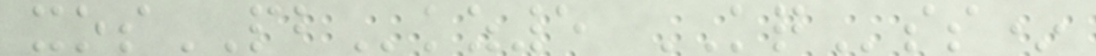xosPBkz5 KQss*
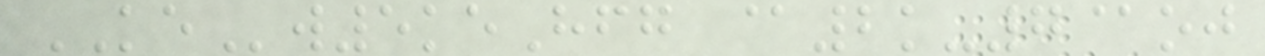KEw5keHfg @2k-7@oj
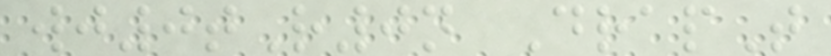wj0tR0n DrapT
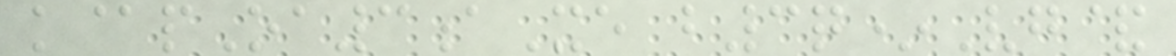k@pOa3aXe b3q*Vg&
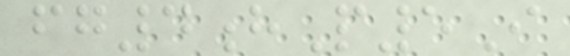fg4hP5I
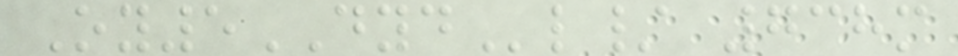Oy5DYDl/ 738m
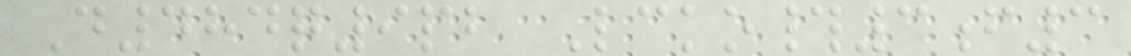D484q9pb Lcko#3f3
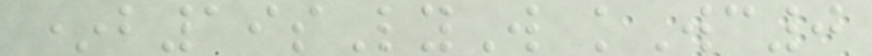*b19sLyW kWc0
